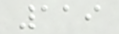119
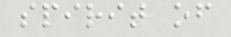spirit of
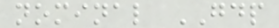nominal GDP
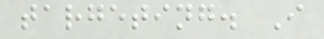targeting. I
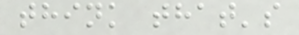think that's
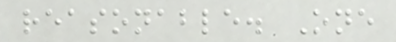reasonable. One
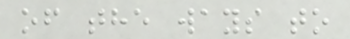of the ways to
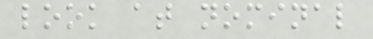look at nominal
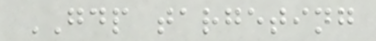GDP targeting
